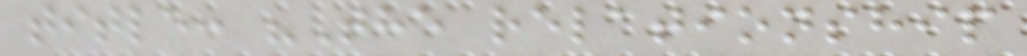title: "The relationship
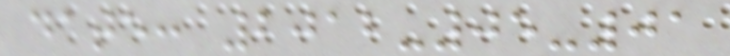date: 2012-05-01
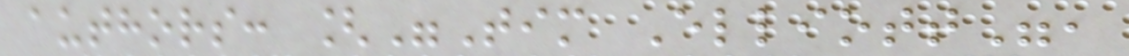authors: ["Tim Elliott",
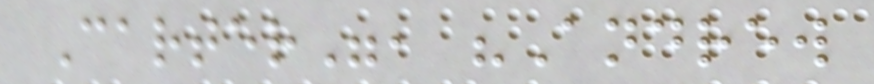Carter", "Andrew
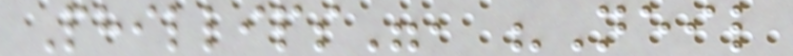Phillips", "Neil
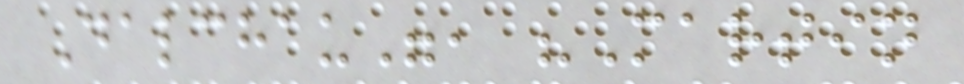Dalchau", "Martin
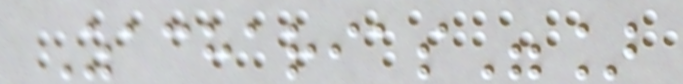Zacharias"]
